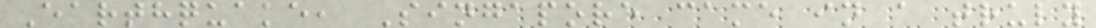Earthquake, Singapore came in a truly
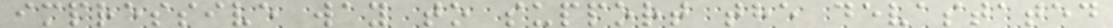impressive way to support the devastated
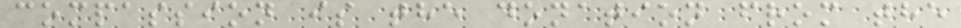compassion is the donation from the
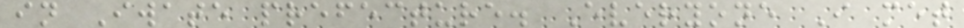in Iwate prefecture. Everyone I met
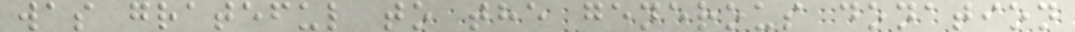was grateful to the generous donation
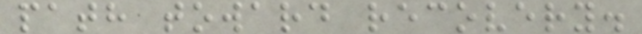path toward recovery.
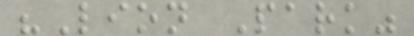"Lion Park"
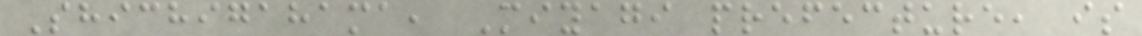Shichigahama, Miyagi prefecture, is
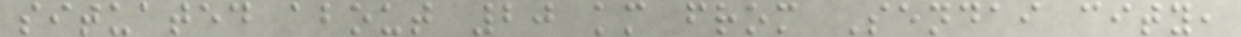situated about 20 km from Sendai city,
